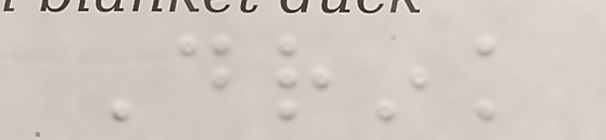Drink
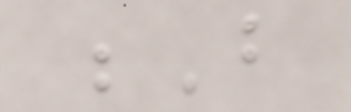B
